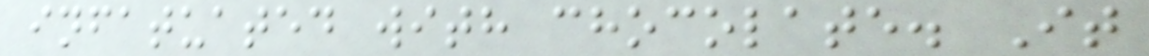infatuated with chocolate. It
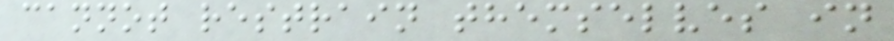cannot restrain themselves in
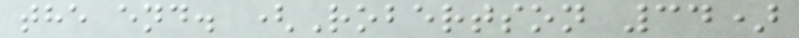the end. (Robertson 34)
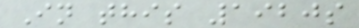In this 1920s
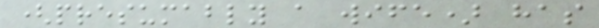(presumably a wife) has
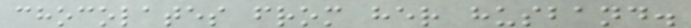chocolates from her husband.
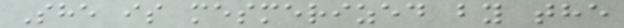She is mesmerized by the
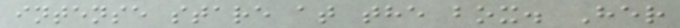intense stare at the box. Her
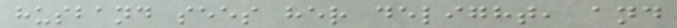husband sees her delight, and
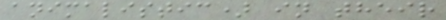animalistic) in their
